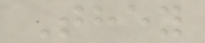They
